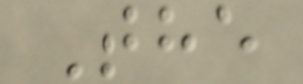The
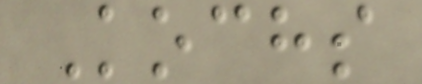Kochs
